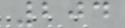204
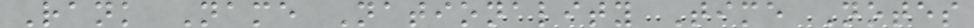Rank Name Nationality Time Notes
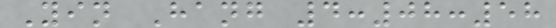Yin Hang 4:08:58
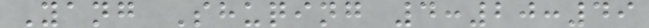Yang Shuqing 4:20:49
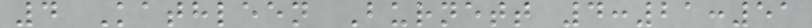4 Kathleen Burnett 4:21:51
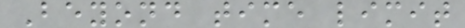Beyond time limit
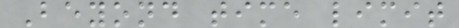Beyond time limit
